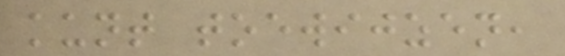kunt toewijzen,
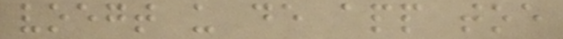voegt u de app toe
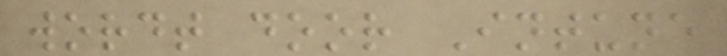wordt door Intune
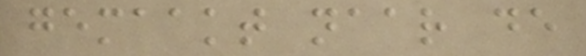gemaakt naar de
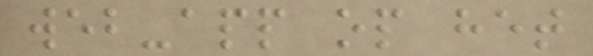web-app op het
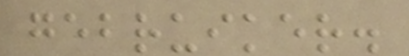gebruiker.
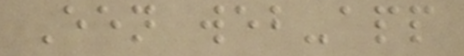Een web-app
